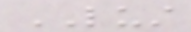LUST
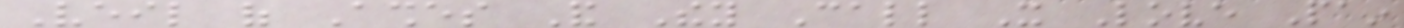Veil of Ashes And They Call It Love Pain
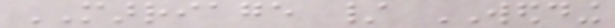MARRIAGE / WEDDING
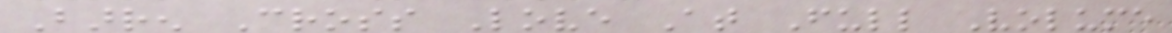Barren Cross Love At Full Volume
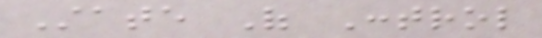State Of Control
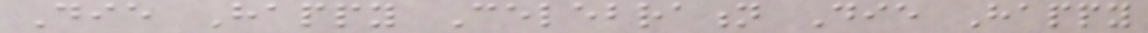Die Happy Celebration Die Happy
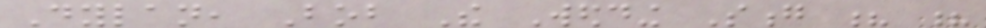Dylan, Bob The Wedding Song ? ?
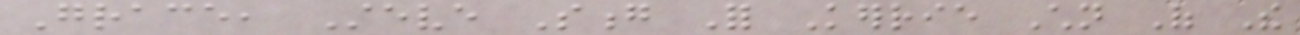Grace, Steve Song For Kerrie Children Of The
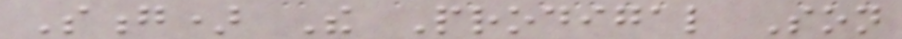Song) The Prodigal Son
